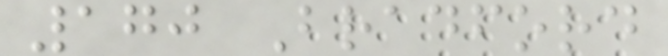170 Bradford
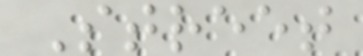Street
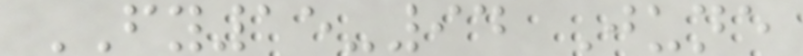FY15-94 June
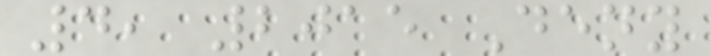4, 2015 Deny
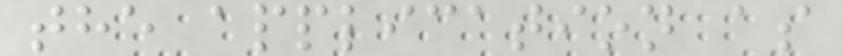the application as
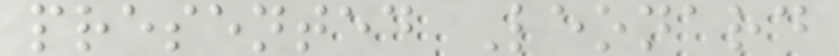presented Leonard
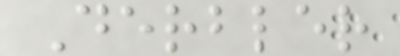Derbler
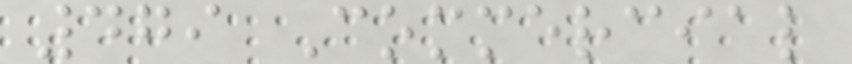479 Commercial
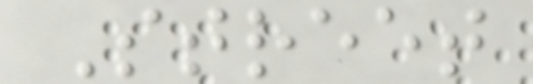Street
